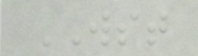WST
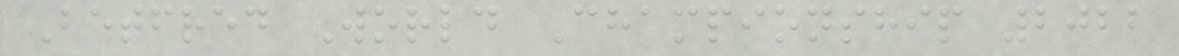Betfred World Championship 2022
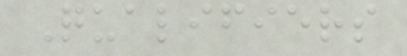Qualifiers
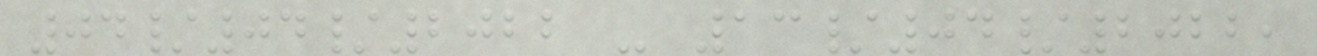04/04/2022 - 13/04/2022,
